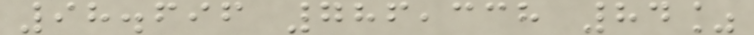98.696 786,338 84%
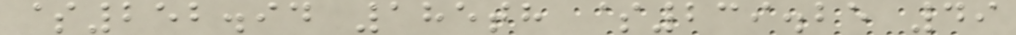$252.94 185th $239.25 49
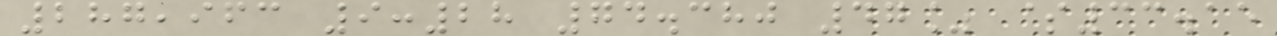287,963 9:28 74.380 47% $33.15
